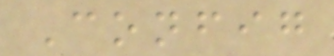Config
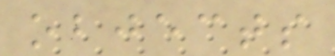objects
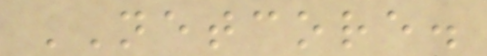NETCORE.
